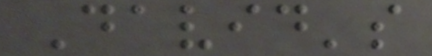David's
